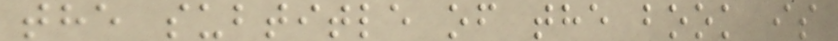the subtitle of the book is
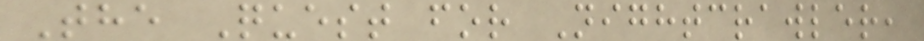The Quest for Nightcrawler,
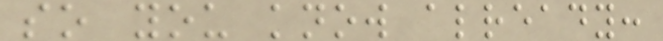so you know already:
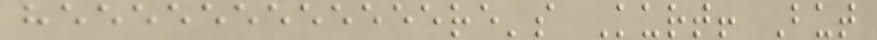heeeeeeeeeeeere's Kurt! But
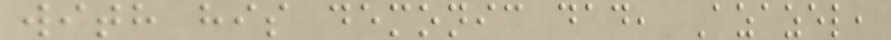with his demonic dad, Azazel,
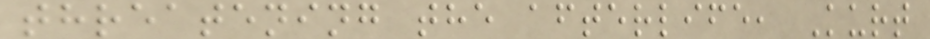threatening the afterlife, Kurt
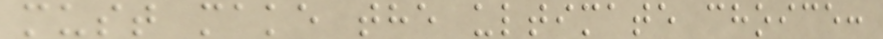must make the ultimate choice:
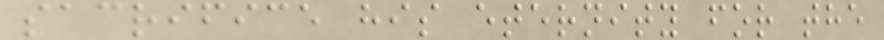sacrifice his eternity for the
